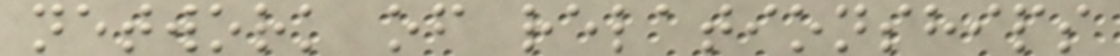network of relationships
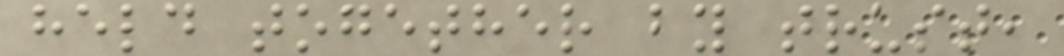held together by trust,
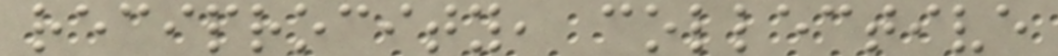reciprocity, collective
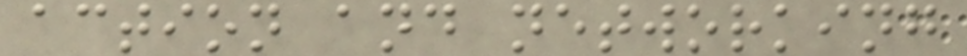action and networking
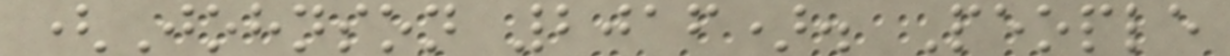(Johnson 2016). People
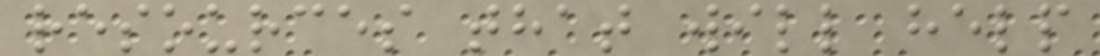resources that will help
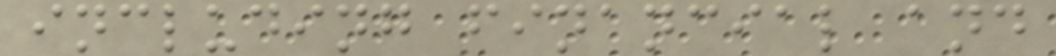including financial and
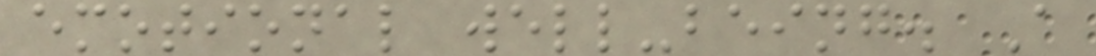emotional well-being. A
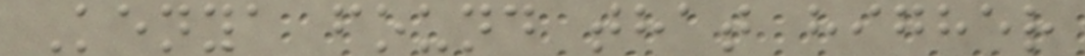Kenya found that higher
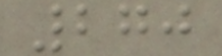270
